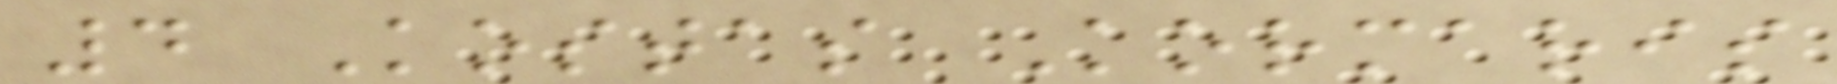4 Kostas Kormaris
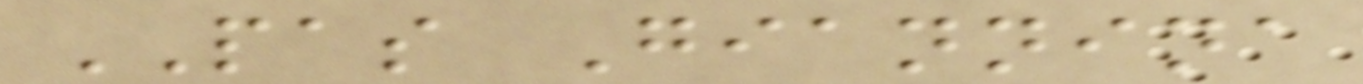PAS Giannina
